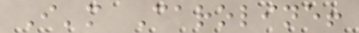I'm Caroline!
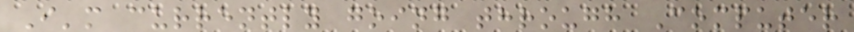I'm currently going through Computer
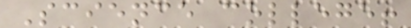Science college!
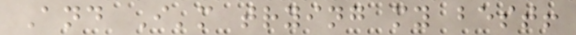And I'm trying my best!
